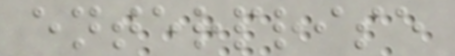enterprise
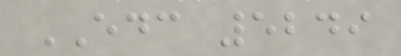EDC 5249
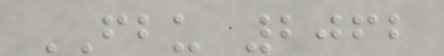FBU 2062
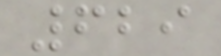629
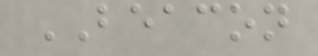BEACON
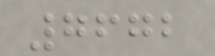7672
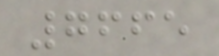7665
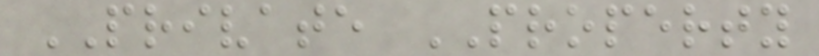PRIVATE PROPERTY
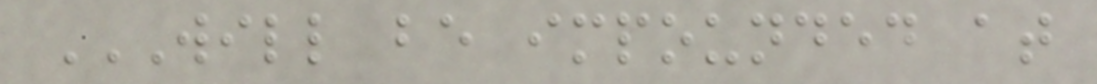WILL BE IMPOUNDED AT
